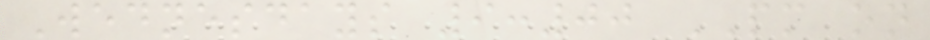Wednesdays 9:00 PM on
